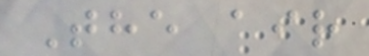The air
